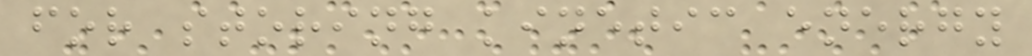for storing kinetic energy
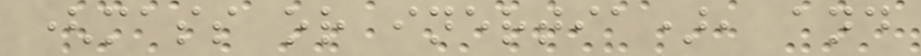(mass or inertia), and
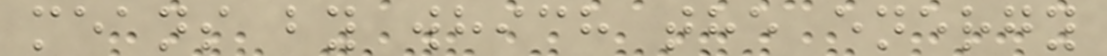means by which the energy
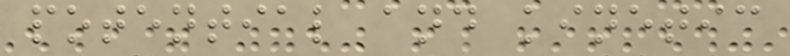potential and kinetic
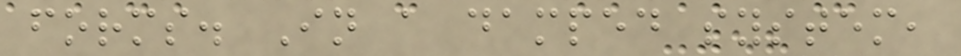forms. In a damped system,
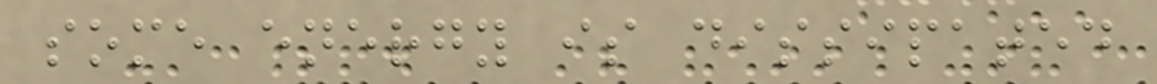some energy is dissipated
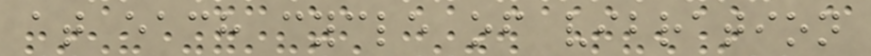at each cycle of vibration
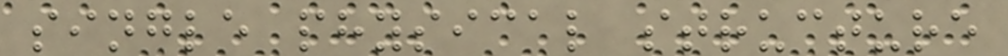single physical structure
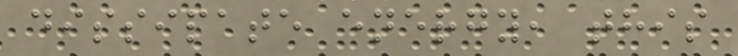dissipate energy, this
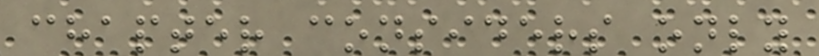chapter considers only
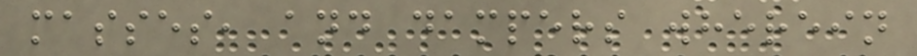masses, and dampers wherein
